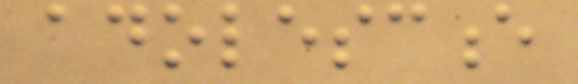adolescence
